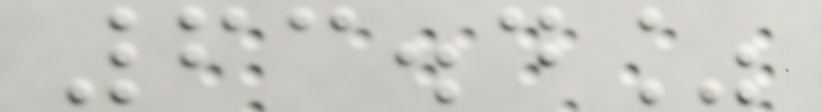63.4%
